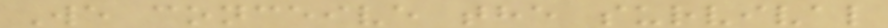We conceive the survival
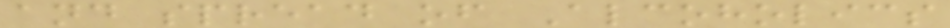and spread of Alcoholics
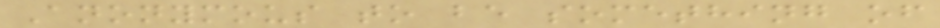Anonymous to be something of
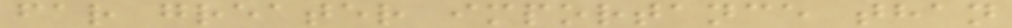far greater importance than
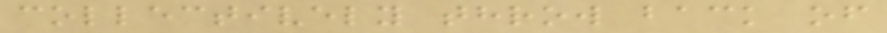collectively throw back of
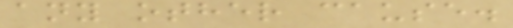any other cause.
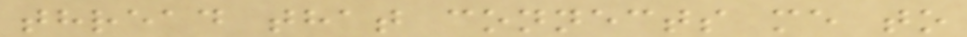thread that connects me to
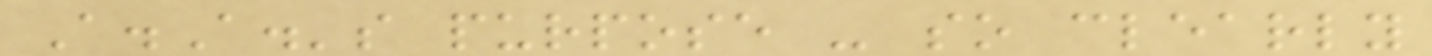A.A.'s purpose - so clearly
